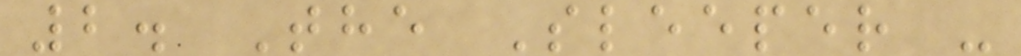2. The Sleeper -
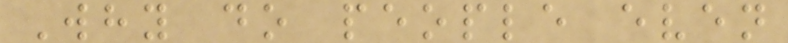Why do people even
